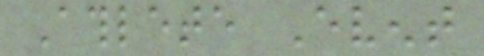Athlete Event
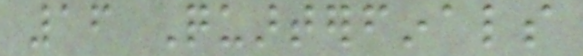16 Quarterfinals
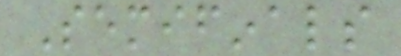Semifinals
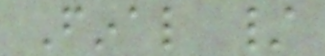Final /
